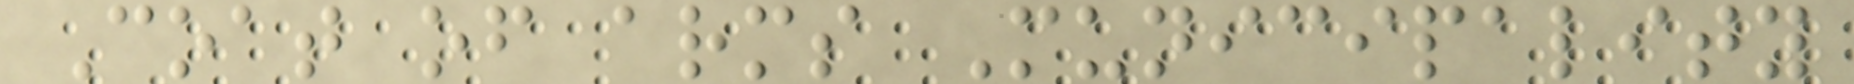Coat of arms Municipality
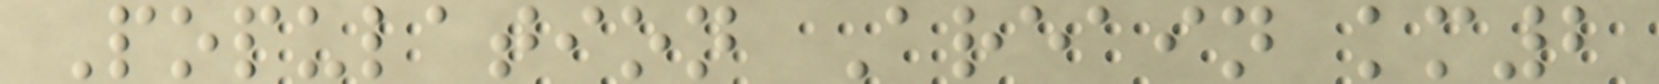Population Areain km2
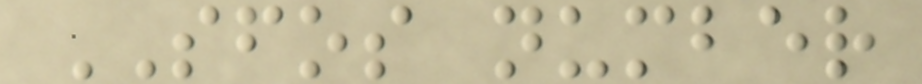SFOS number
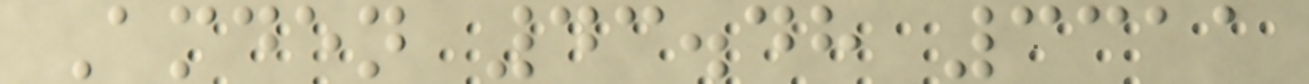Amden 43.48 3311
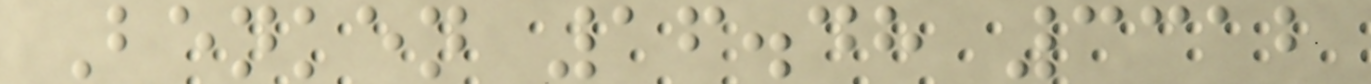Benken 16.48 3312
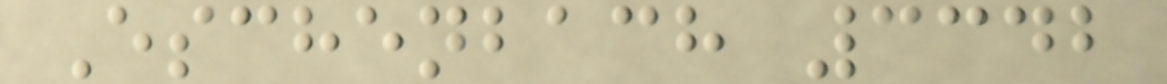Eschenbach 3342
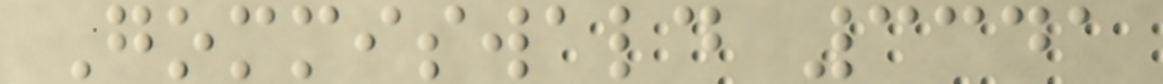Gommiswald 3341
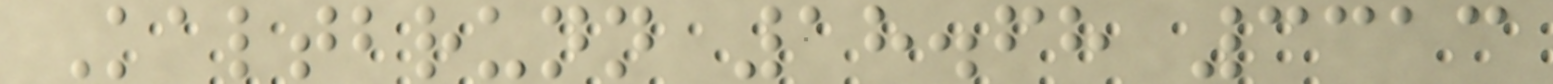Kaltbrunn 18.68 3313
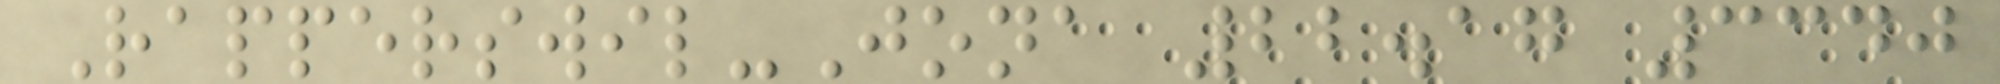Rapperswil-Jona 22.17 3340
